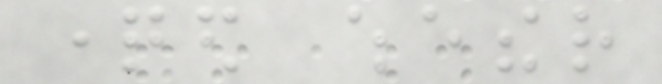questioned whether
